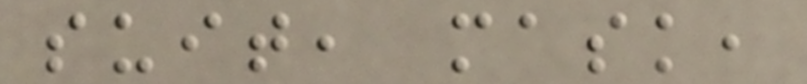suit, mask,
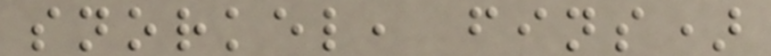snorkel, fins)
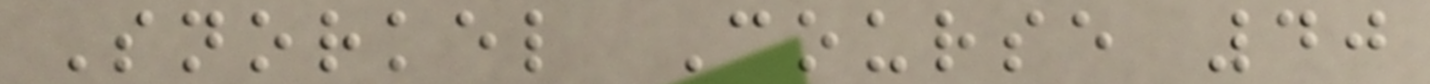Snorkel Course 40
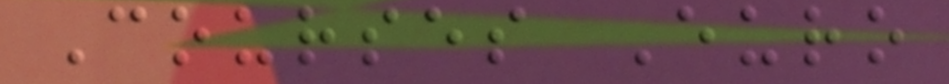Courses Euro
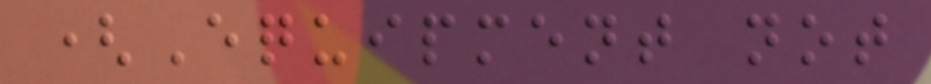(Equipment not
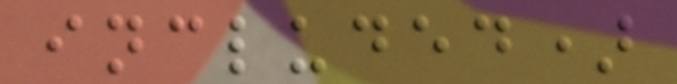included)
